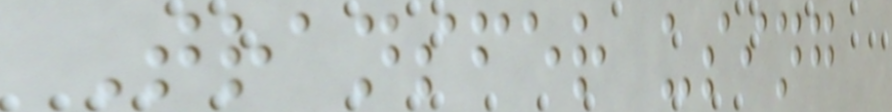Transfer using
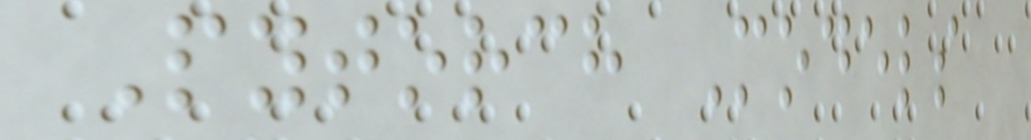Pytorch Models
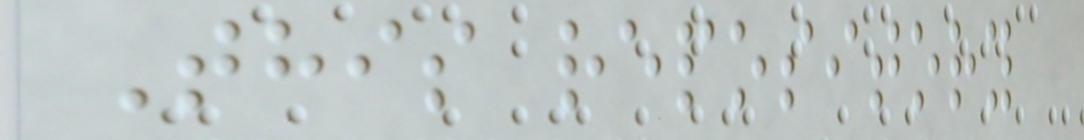This repository
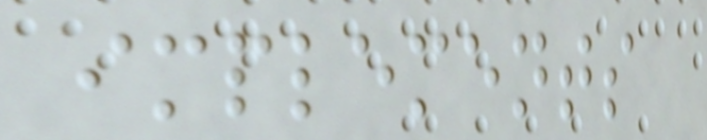implements
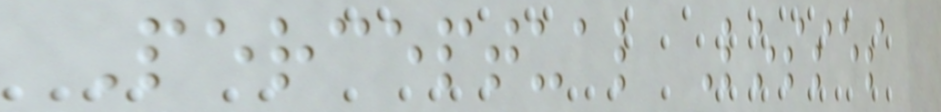Perceptual Losses
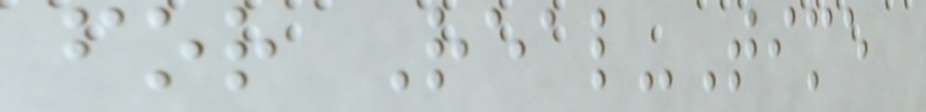for Real-Time
